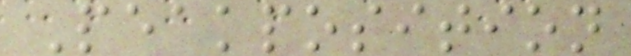Peakposition
